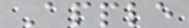Apple
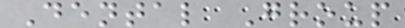Dental Group
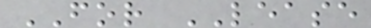FOR LEASE
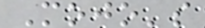Mojo's
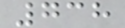738
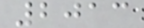2013
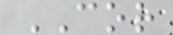COR
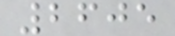2605
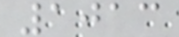1013
